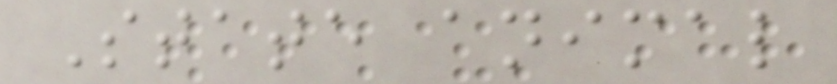State animal
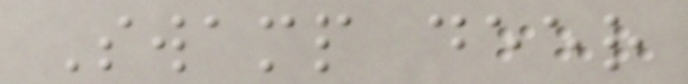Swamp deer
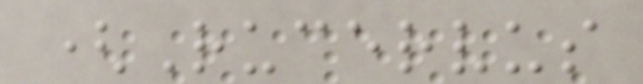(Rucervus
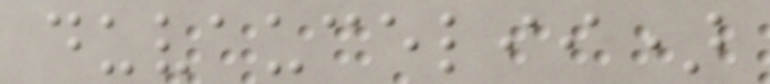duvaucelii)
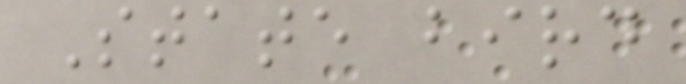State bird
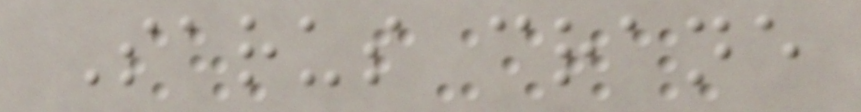Sarus crane
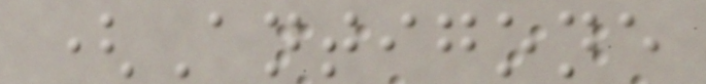(Antigone
